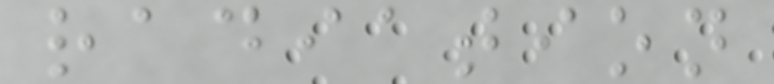radiation
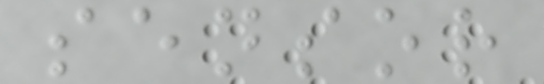sensor
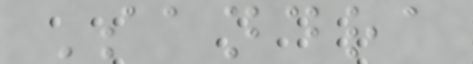Sandra
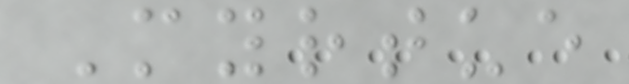Myrtue
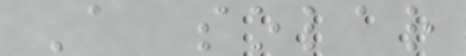A solar
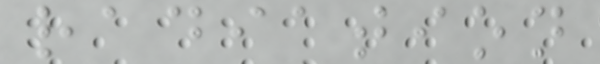radiation
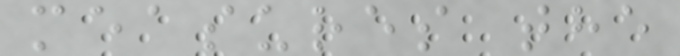measures the
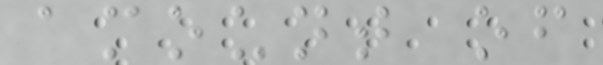amount of
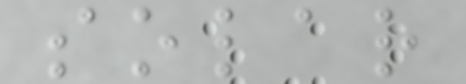solar
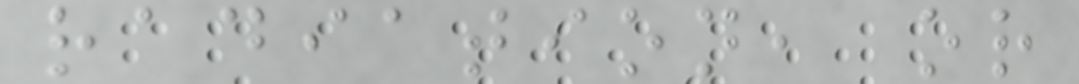radiation, or
